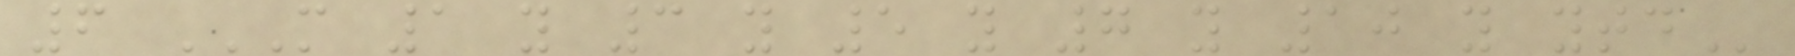6 M 1 Y 3 Y 5 Y 7 Y 10 Y YTD
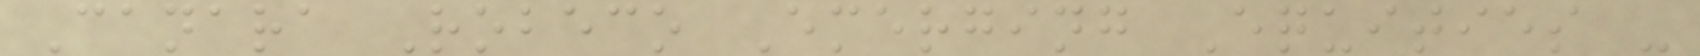Canara Robeco Emerging Equities -
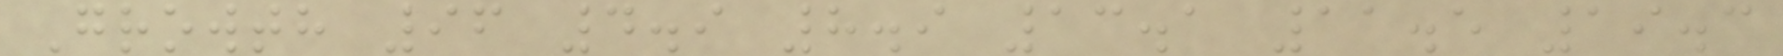Growth 96 4.9 8.9 13.1 11.5 19.3
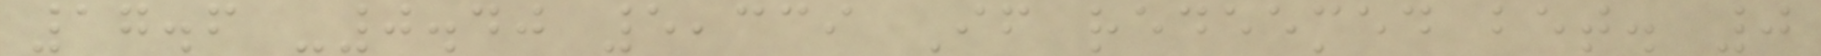17.6 -0.40 5,339 If redeemed bet. 0
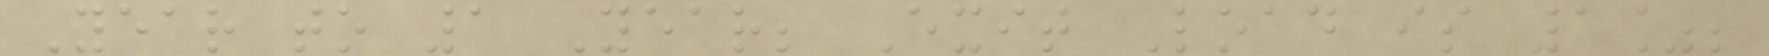Year to 1 Year; Exit Load is 1%;
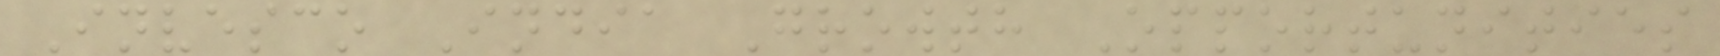Invesco India Growth Opportunities
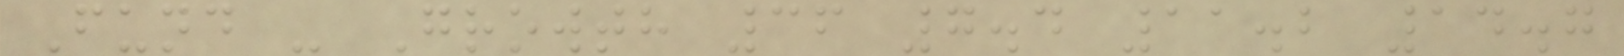Fund - Growth 36 7.4 11.2 14.7
